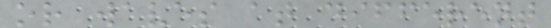or waves at different
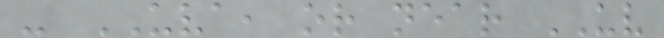- UVA, or near UV
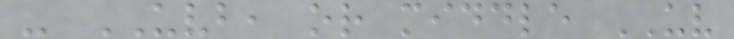- UVB, or middle UV
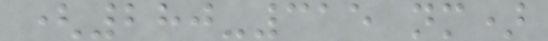(280-315 nm)
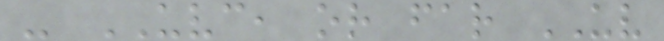- UVC, or far UV
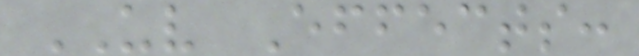UV Effects:
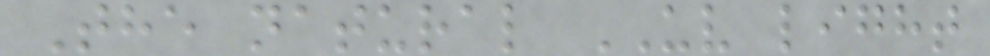The natural UV light
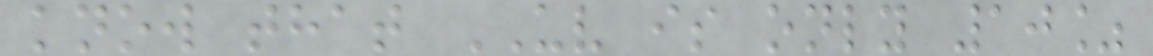know that UV is only 10%
